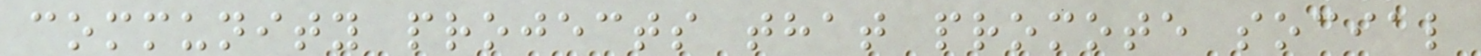community projects that promote social
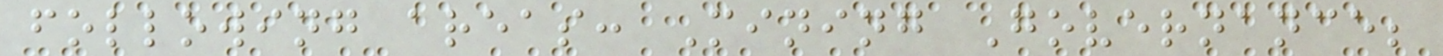following areas: Mining Governance;
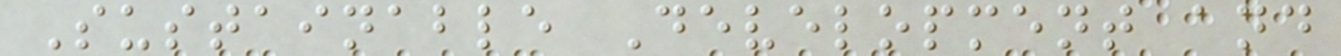Sustainable Development and
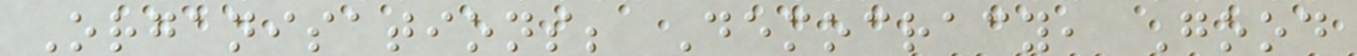Organisations; Democracy, Good
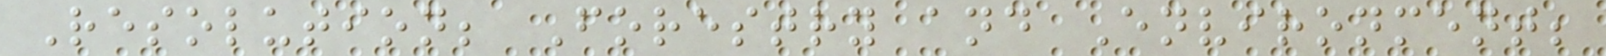Resolution; Forestry and Environment;
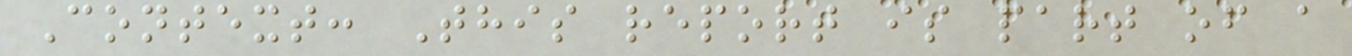Context: This report is part of a
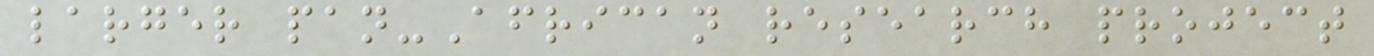larger pan-African research project
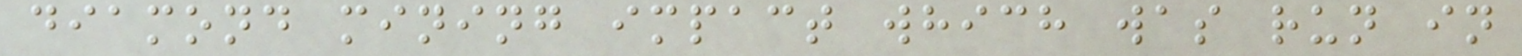diamond mining impact which was run in
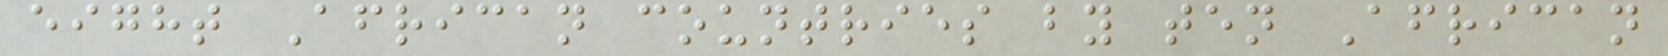eight African countries by ten African
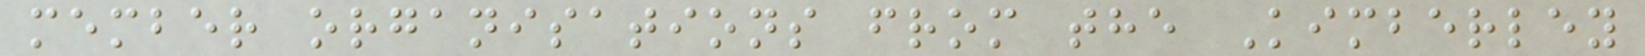member organisations from the Kimberley
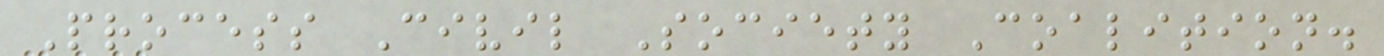Process Civil Society Coalition.
